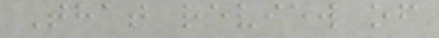That review of
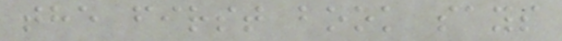the first book says
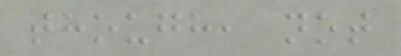though, not
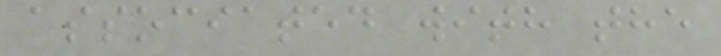associated with the
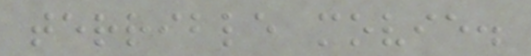terrible movie.
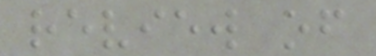review of
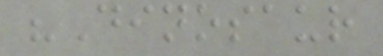"Dinosaur
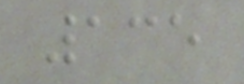135
